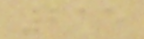215
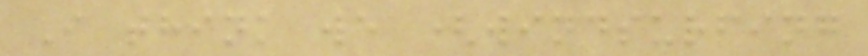I think we (windsurfing
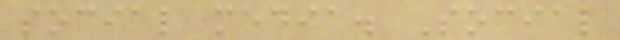social media. Social
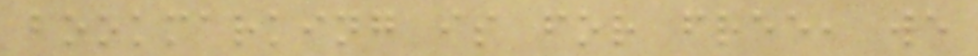bookmarking is for free, we
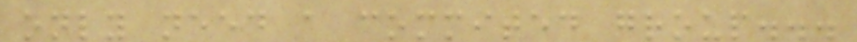only need a commited group...
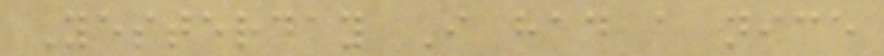Yesterday I had a nice
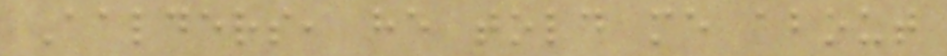Aalders, he told me about
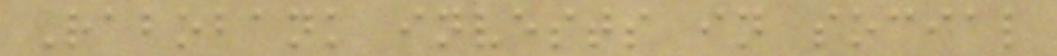Rabobank invests in social
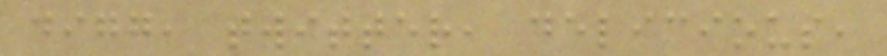digg, twitter, delicious,
